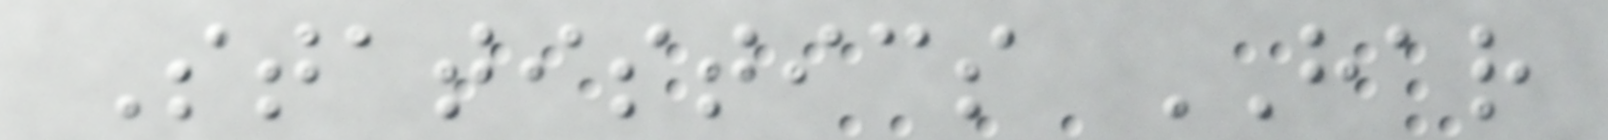Statistics HAR
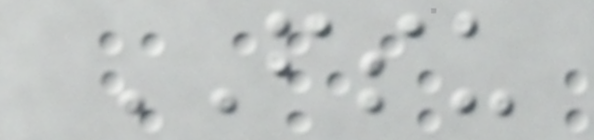FSU
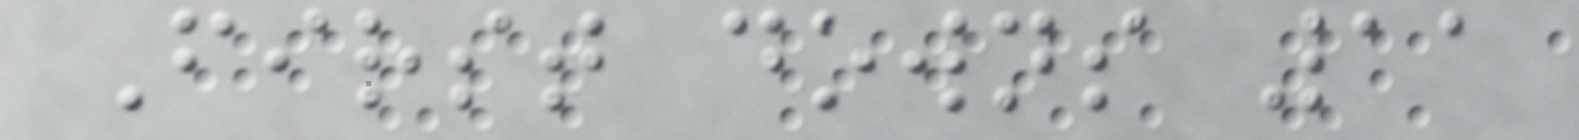First downs 11
